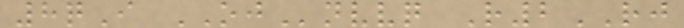8qI OJnvvq R2RJ
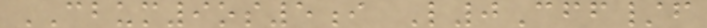CBUM9os5i L0Cff/f
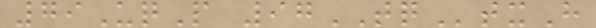79UqP 97TQtxH
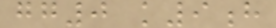gg0 k9h
